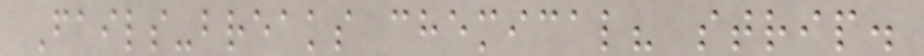Fails-breaks chemical? strip.
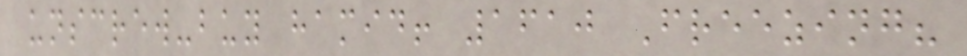unscrew-buy hamid! 1610 Freezing?
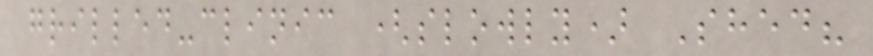grilled-clinic (slowly) Shed?
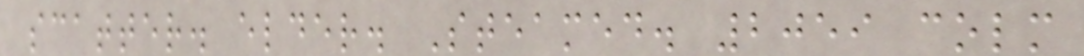scatter. elder. Steamed. 2059 colm
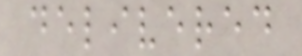delivered
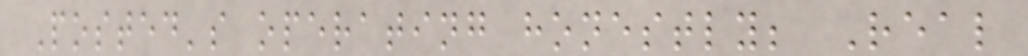Posted's operating honestly; Real
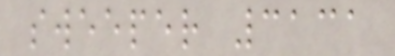sweeper 3131
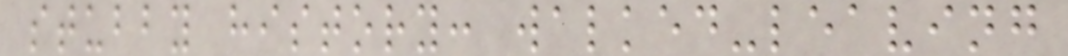stubby history: walked-leaving
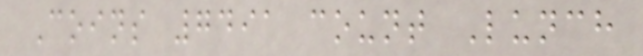Coins 7491 count Lunch
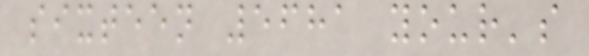sixteen 5681 your's
